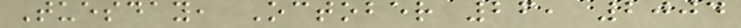Tuesday, October 26, 2004
